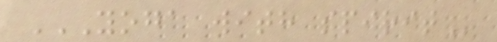YOGA WITH SPIRIT
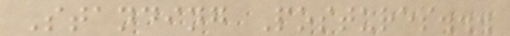Standing Postures...
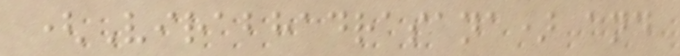(Virabhadrasana) and
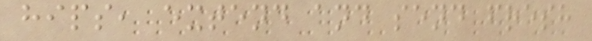hips, extend and send fresh
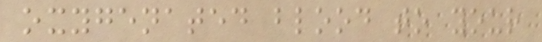oxygenated blood to your
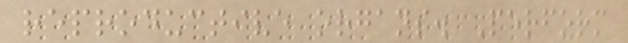reproductive organs. Perform
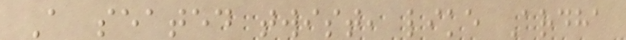A seated twist, like Ardha
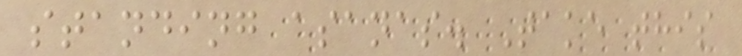standing asanas. Take this
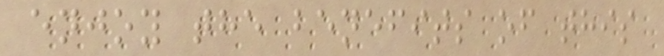enjoy the benefits of this
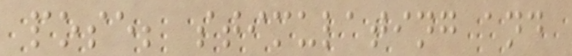pose; stimulating and
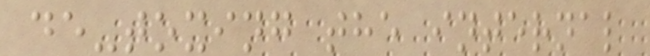de-toxing the internal
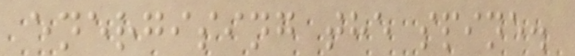energising the spine.
